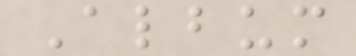Album
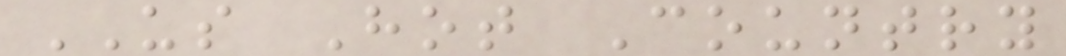US Hot Country
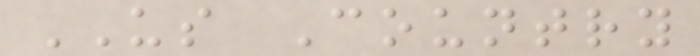US Country
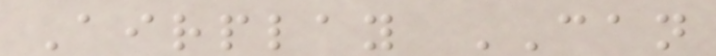Airplay CAN
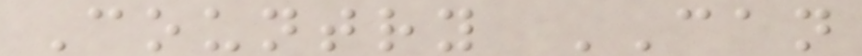Country CAN
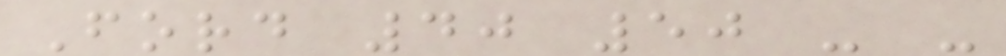Ford 40 50 - -
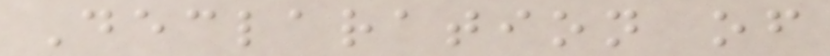Declaration of
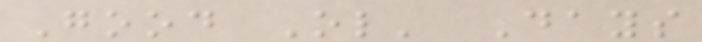Good Ol' Days
